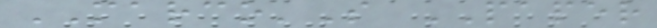MARCO'S PAPER
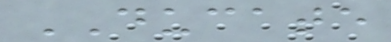DUCATE
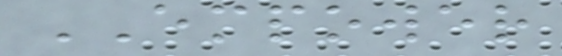EMPOWER
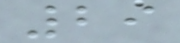29
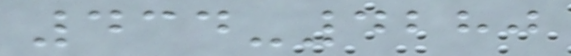434-4280
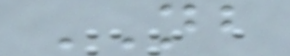NB
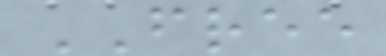FREE
